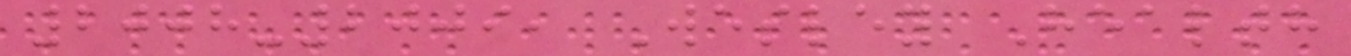2008-2009, Wesley Health
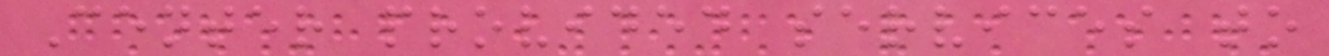Center provided services to
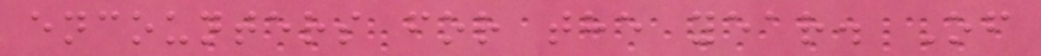encounters for the year. Of
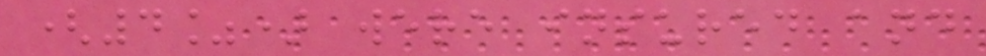(4%) were insured and
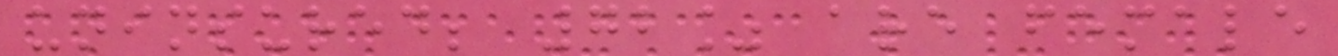uninsured; 72% are female
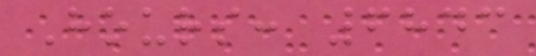Hours: 6843
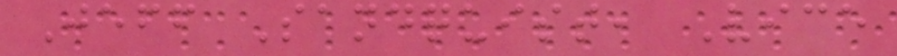Jeff Sandquist, Vice
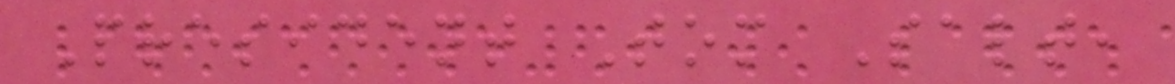President Tom Salt,
